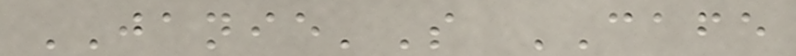JANIE'S CAFE
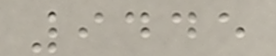9445
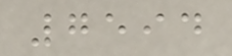7594
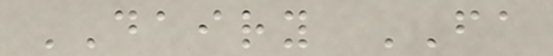DAIRY FA
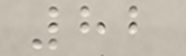82
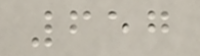657
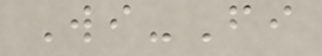Wi-Fi
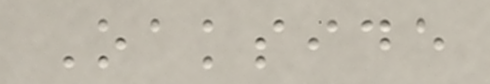Oakside
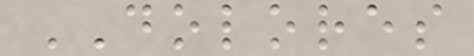DOLORES
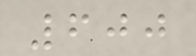600
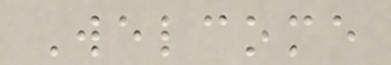Welcome
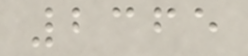2365
